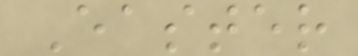Easter
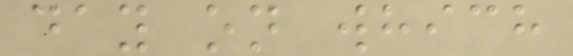day on which
